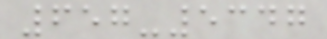657-5347
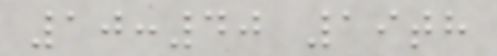10:40 19th
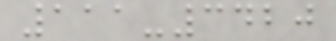111-3420
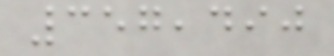357,490
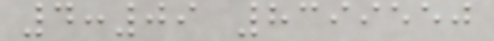4:09 8399550
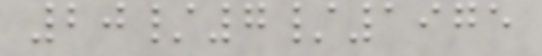20/7/1975
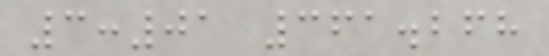3:01 361.268
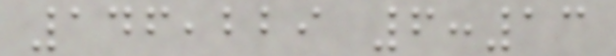146,229 6:13
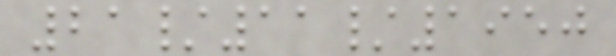21/11/1950
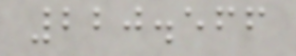220.566
